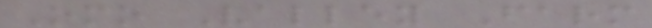Omo Valley Farm
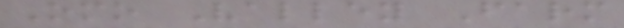Omo Valley Farm
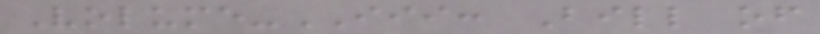Volume-III: Bill of
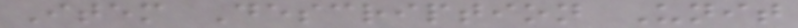Item Description Unit
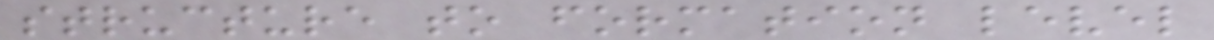structure to formation level
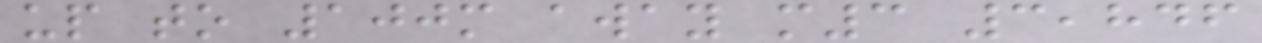up to 100m away m3 3,846
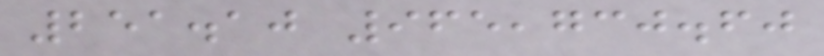251.10 965,730.60
